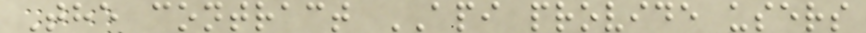The contract API provide users
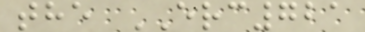the ERC721
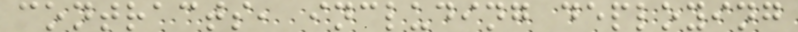contracts, including deploying
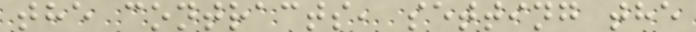the contracts, setting the
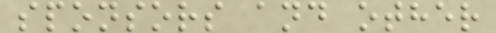sponsors and other
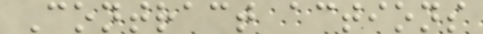Contract actions
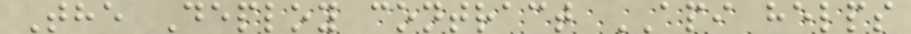The Deploy contract API helps
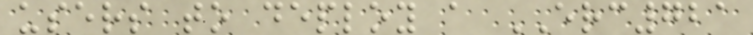users to deploy a ERC721
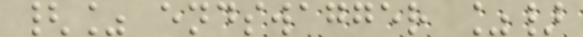{% endswagger %}
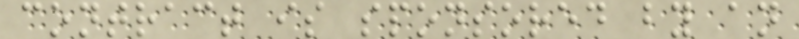contract is sponsored by an
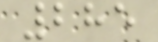285
